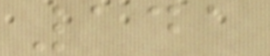141
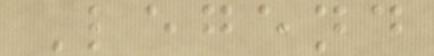Legend
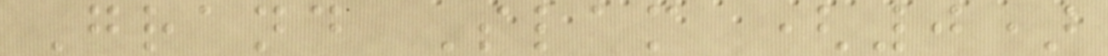Grand Slam (0)
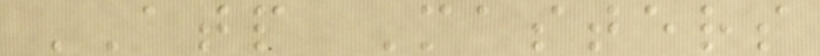ATP Masters
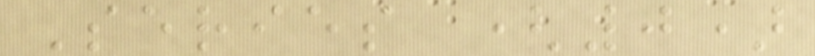Series (0)
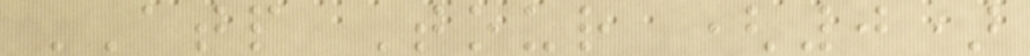ATP Tour (0)
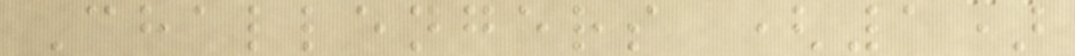Challengers (1)
